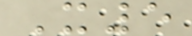X5
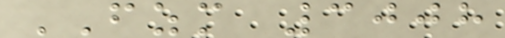FZM 3008
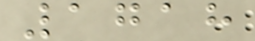1718
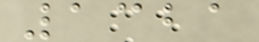1321
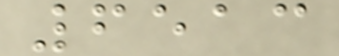6513
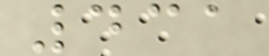431
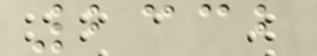2332
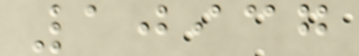10937
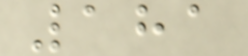181
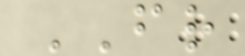FR
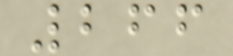266
